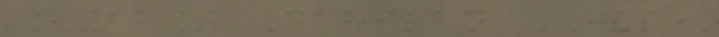[22] Dahilan JKA,
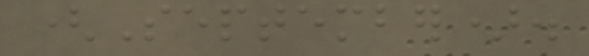(September).
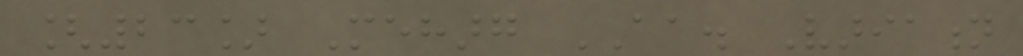[23] Meharg AA. Variation
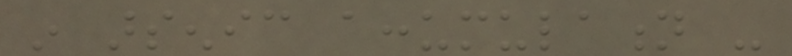in arsenic accumulation -
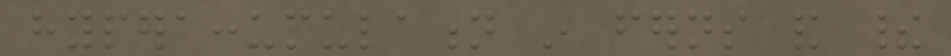hyperaccumulation in ferns and their
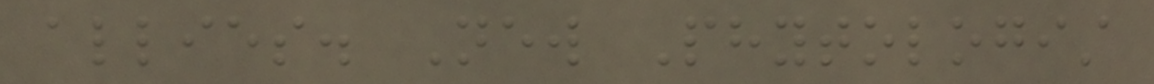allies. New Phytologist
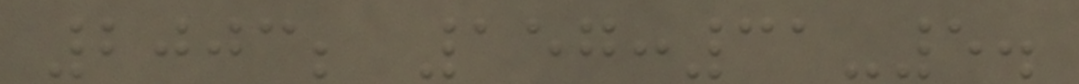2003; 157:31-5.
